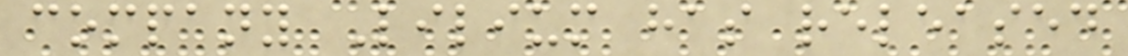company Lilium has released
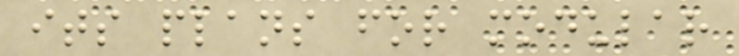its plans for modular
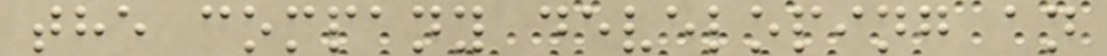the company developing an
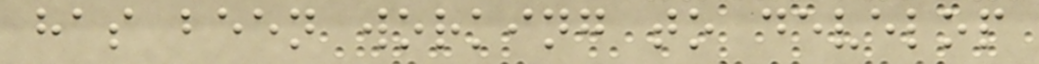has been working to develop
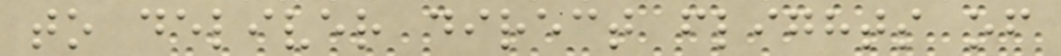to deliver direct flights of
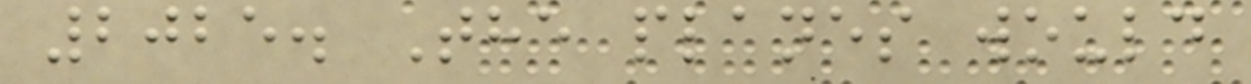2025. The planes would
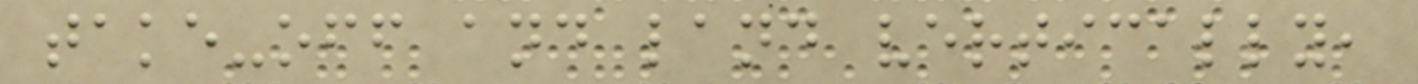take-off and land vertically,
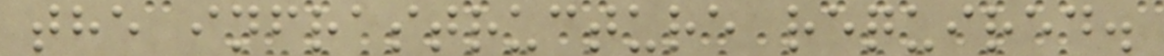the infrastructure required.
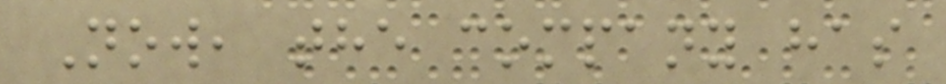Now, the company has
